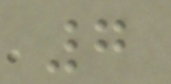7
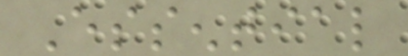Essential
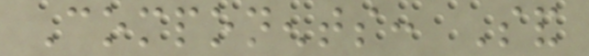Components: Sand
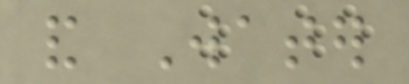and Water
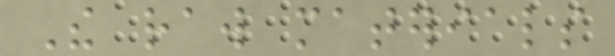The raw materials
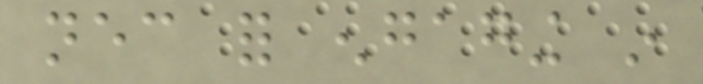necessary for engaging in
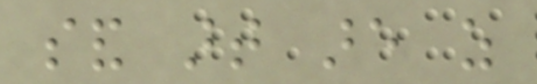sand art are as
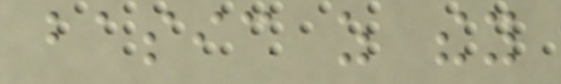basic as they
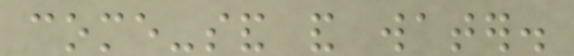come-sand and water.
